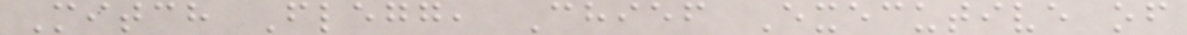Mitch Flegg, Chief Executive of
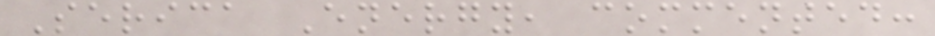Serica Energy, commented:
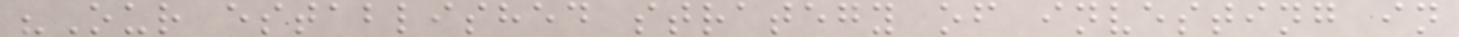"Our established strategy of investing in
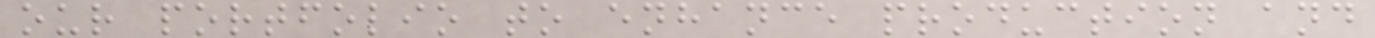our portfolio to enhance production and
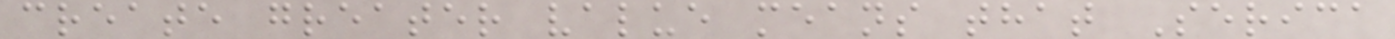create greater value means that Serica
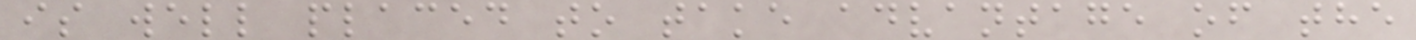is well placed to take advantage of the
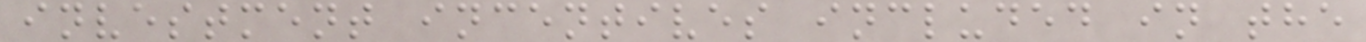investment incentives included in the
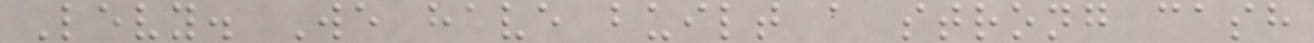Levy. We have built a strong cash
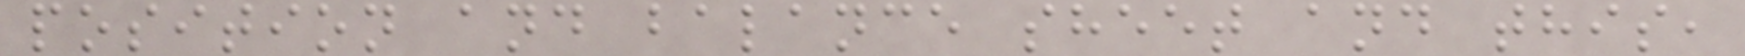position and balance sheet and this,
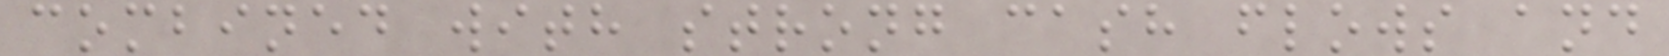combined with strong cash flows and
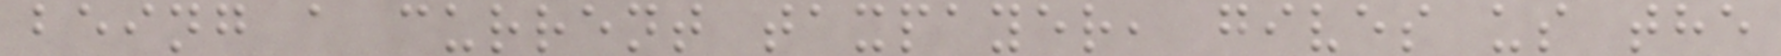being a current taxpayer, gives us the
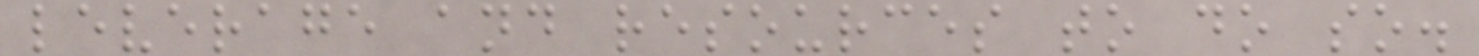leverage and resources to do so.
